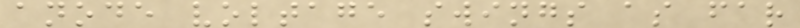anode voltage swings as far
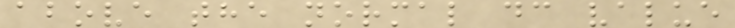above the normal dc value
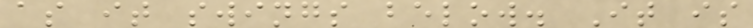as it swings below. It is
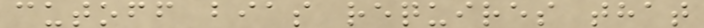cutoff bias requires that
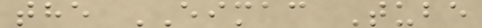the EIMAC Tube
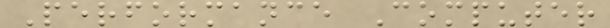Performance Computer
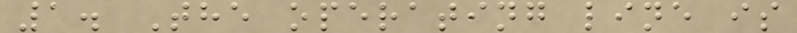1. The operating line is
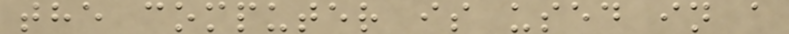the computer is used in a
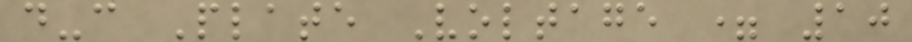d-c Plate Voltage = 10
